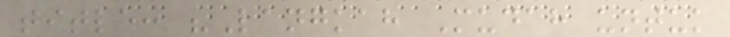title: "Langkah Mudah untuk
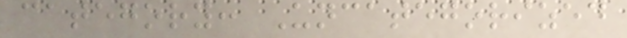category: Uncategorized
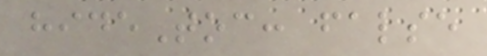hideToc: false
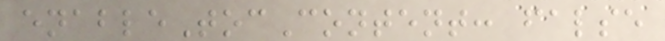enableTocContent: false
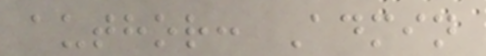author: Admin
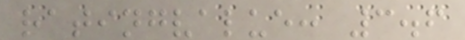ratingvalue: 3.6
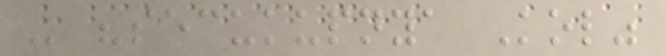- "secukupnya Kol"
